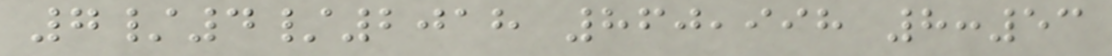7/4/2018 860,998 8:53
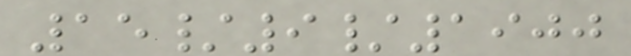15/9/1900
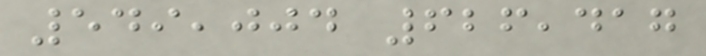549,004 626,417
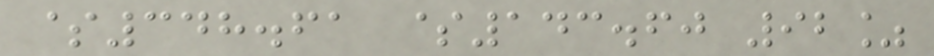$348.61 $143.60 92%
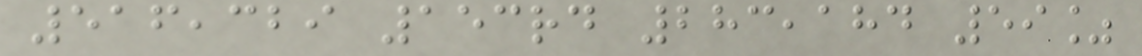516,329 153rd 283,184 59%
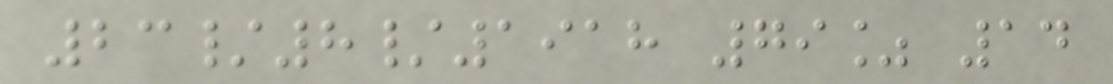23/8/1918 79% 14
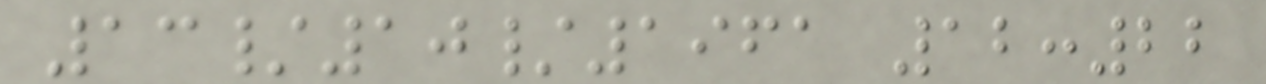13/10/1961 12:22
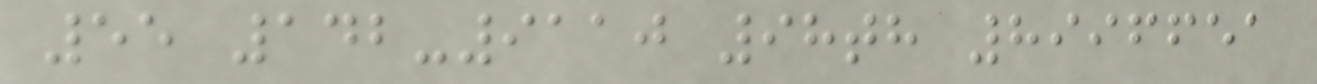55 142-9110 98th 8996651
